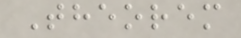Theorem
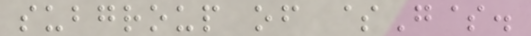subgroup of $G$.
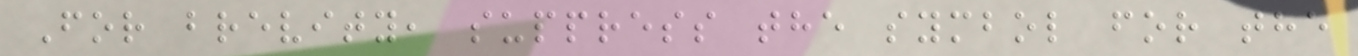For brevity, suppress the symbol for the
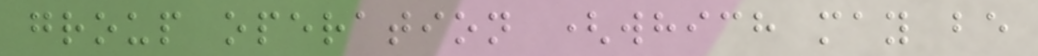group operation (which may be
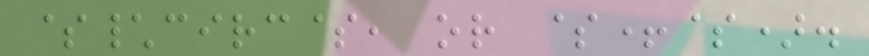$\circ$, or $+$).
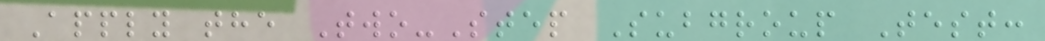Apply the Two-Step Subgroup Test:
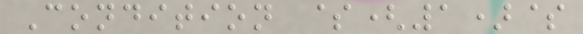Condition $(1)$
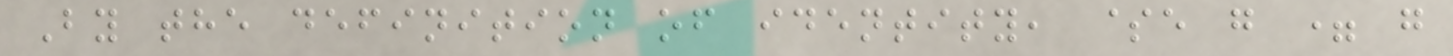By the definition of identity, $e g = g
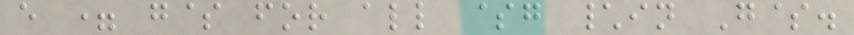e = g$ for all $g \in G$.
